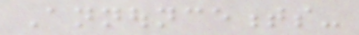Announcements-
